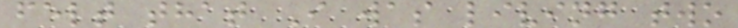felt that I was living two
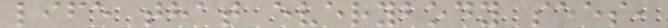life that everybody sees,
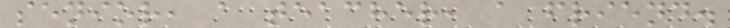senior, a teacher, a friend.
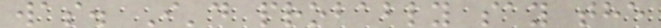was. I'd probably say the
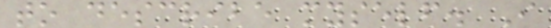to describe myself. I
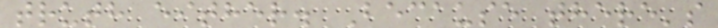truth either. Because there's
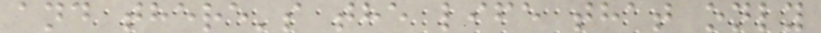and there's the life that only
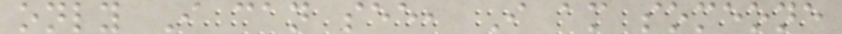only I can see, I am someone
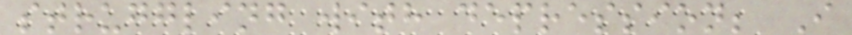struggling with depression; I
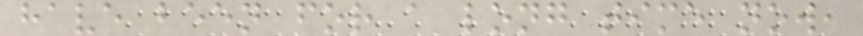have been for a long time now,
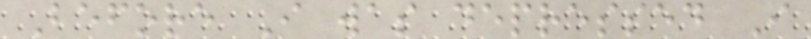Before I was depressed I
